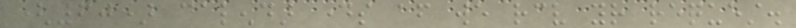(60) calendar days after we receive your request.
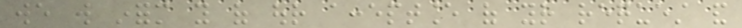we will inform you of our acceptance of your request and
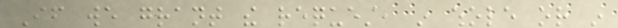If we grant the request, in whole or in
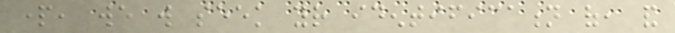part, we will seek your identification of, and
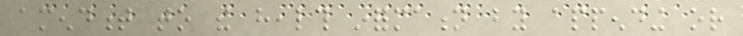amendment to the health information by appending or
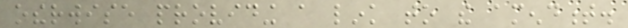otherwise providing a link to the amendment.
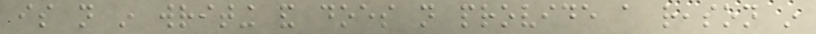is not in writing and does not provide a reason in
